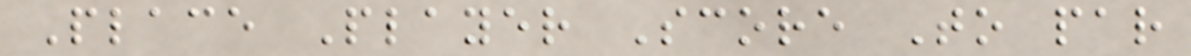Place Player Score To par
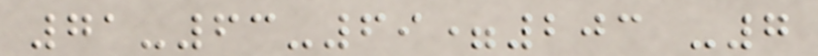71-63-69=203 -7
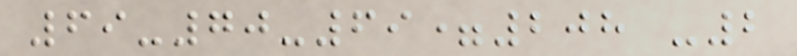69-70-69=208 -2
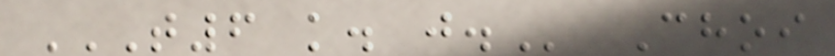T6 K. J. Choi
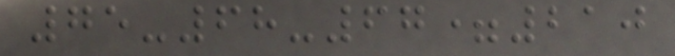75-68-67=210
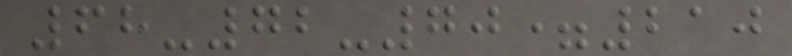68-72-70=210
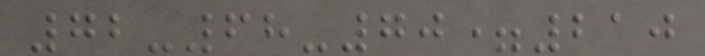72-68-70=210
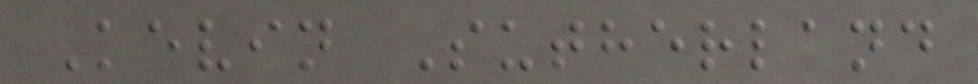Kevin Sutherland
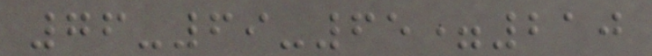76-69-65=210
